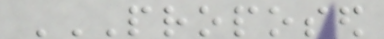PROPOSED
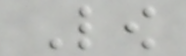Low
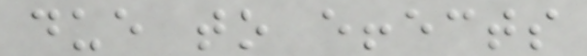due to effects
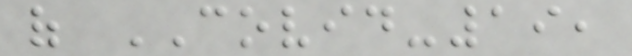of COVID-19,
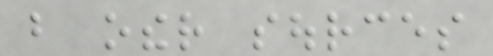but other sources
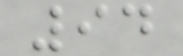94
